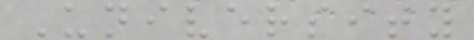University
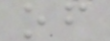of
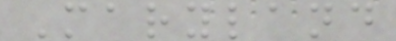Maryland
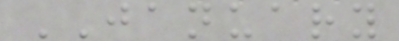JANUARY
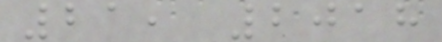21, 2018
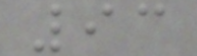93
